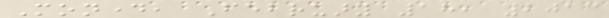Monday, February 18, 2013
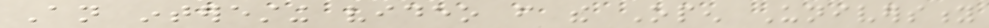An interesting video from the Open University
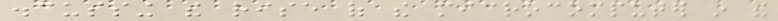discussing the rise of the microcomputer in the
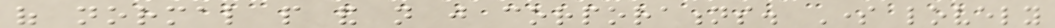of normal people and not just corporations. Some lovely
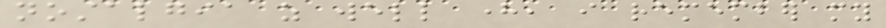nostalgia as well here, i remember my
